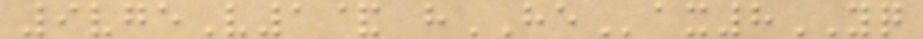9vgeV1& hHEax8YQ
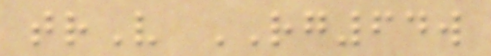trV RG64w
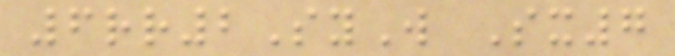6rr2SyW Sx7
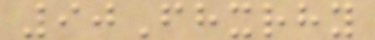90Fhxrhy
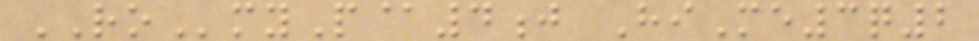ROmyP@4j HiMe3q2
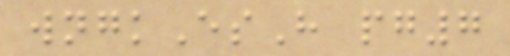wngkEsH pg7
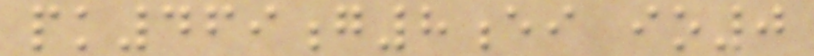pk469g8ei io0
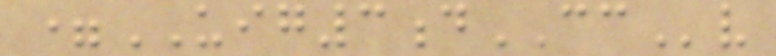=UIG3dCCv
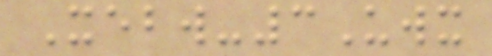Xebw-3Uwx
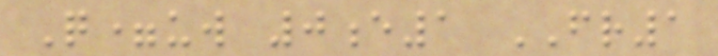Q=uw 0e1 FR1
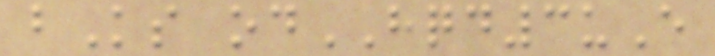bKs odHQD3uE
